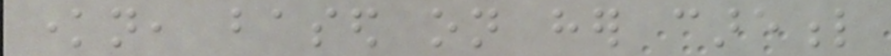known, based on her careful
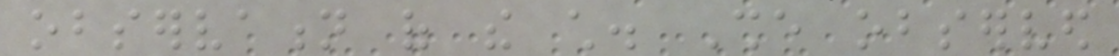observation of the child. She observed
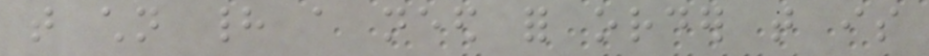that children had a need for order that is
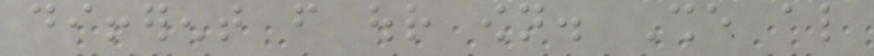different from our own. She also
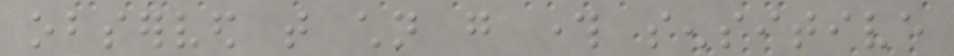observed that children go through sensitive
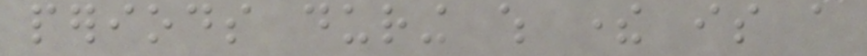periods during which there is a
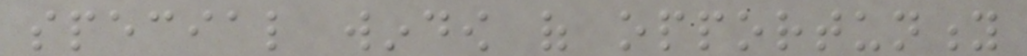special window of opportunity
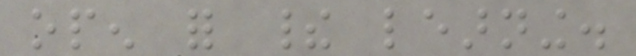open for their learning.
